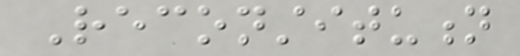Reconstitution
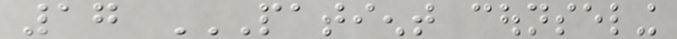17 PATIENT COUNSELING
